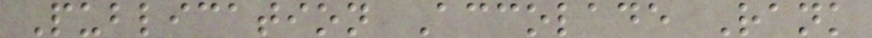Publication Accolade Rank
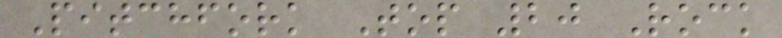Pitchfork Top 20 Rock
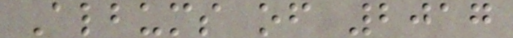Albums of 2017
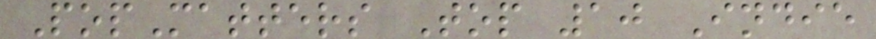PopMatters Top 10 Indie
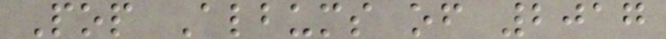Pop Albums of 2017
